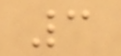3
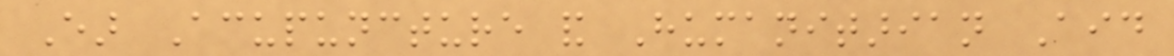Ear Acupuncture and Humanitarian Aid
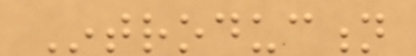Introduction
